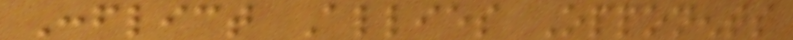Conflict Allies Opponents
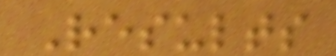Results
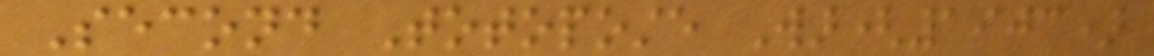Second Totoposte War(1903)
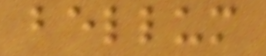bellum
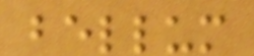bellum
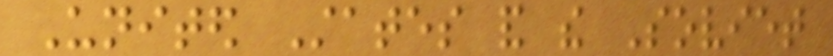United States and the Soviet
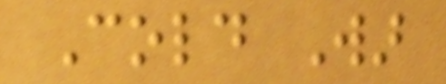Cold War
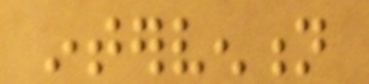intervention
